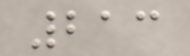213
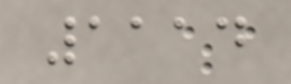1114
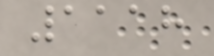1118
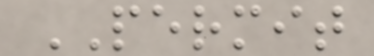PERMIT
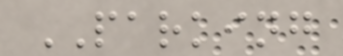PARKING
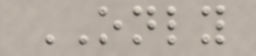ONLY
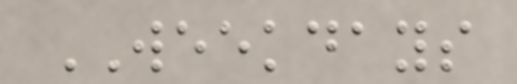WEEKDAYS
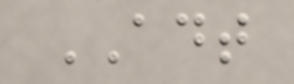ADT
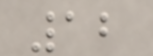12
